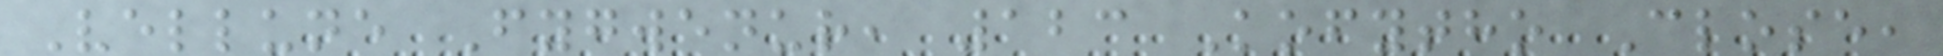Vellune Fygwenur, 123 Kofytho Close,
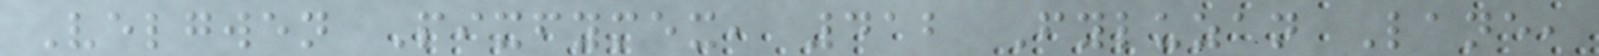Velgwen Pixfymex, 412 Fyluzan Lane,
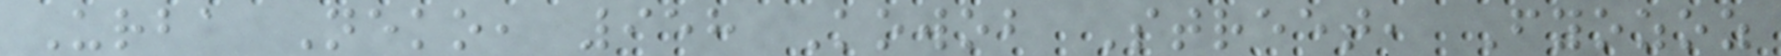Urba Neko, 958 Kowob Street, Fyozoz
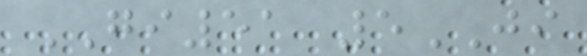GI51 5JI
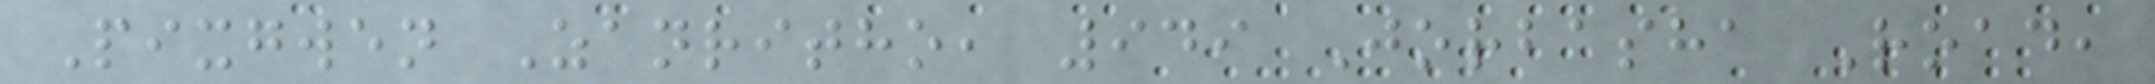Pixgwen Zanritho, 949 Jorbasha Road,
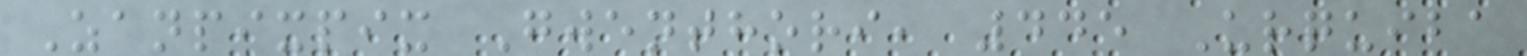Zanpixpix Gwenthori, 445 Urquiba
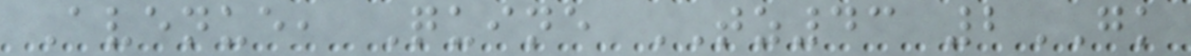Avenue, Quine TZ43 2GK
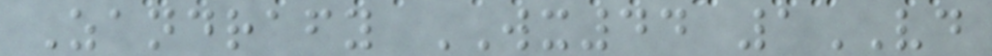Zandrafy WX44 1VD
